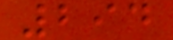294
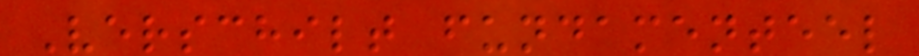Verschilt fundamenteel
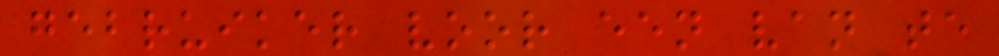gebruiker voor een van te
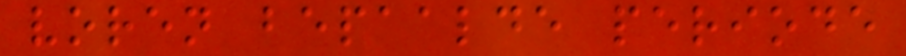voren bepaalde periode
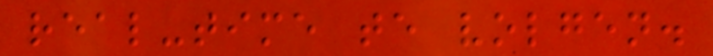real-time te volgen.
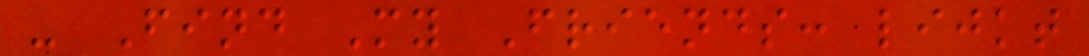- Find My Friends: lijkt
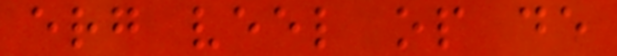erg veel op de
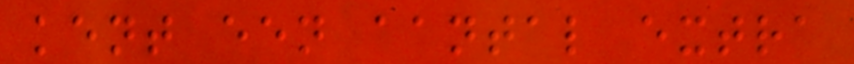kent een aantal extra
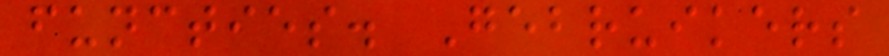functies. Gebruikers
